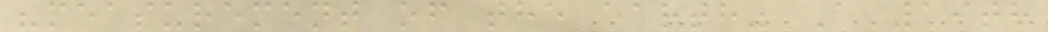"measurement of the earth" A 19th
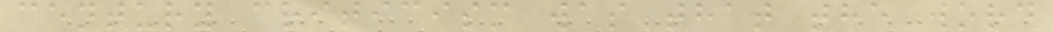century criticism was that the word
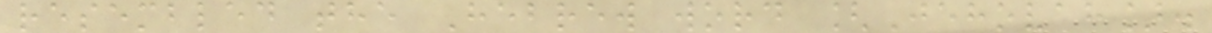resembled the Hebrew word [Jehovah].
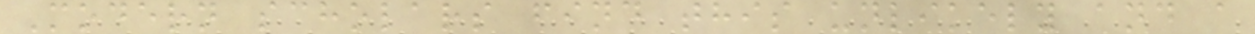Modern scholars find this unlikely and a
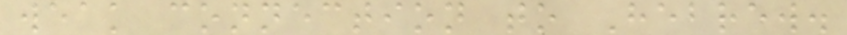weak connection to Hebrew.
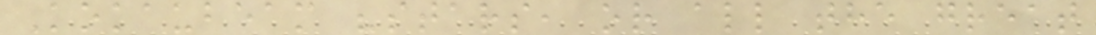Kokaubeam "stars, or all the great
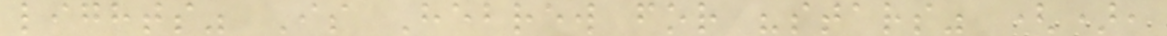lights" Is Hebrew for "stars" (),
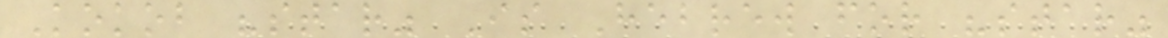Kokob "star" Is Hebrew for "star"
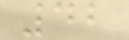42
